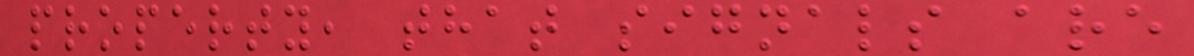property, that signals are
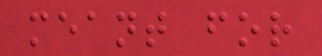meant for
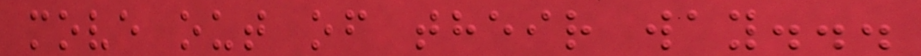move out of their way...
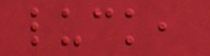luck,
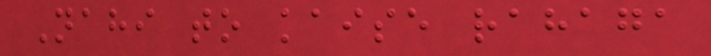Nahi to kaise rahaga
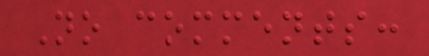No comments:
